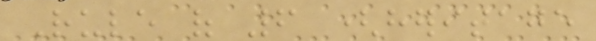Rule of 6 (heritage
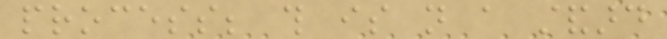process; this is not a standard
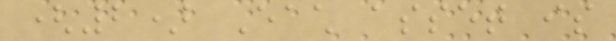(2) Each asset is
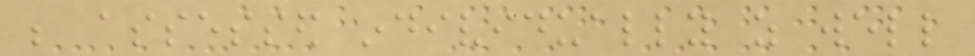be assessed individually as well
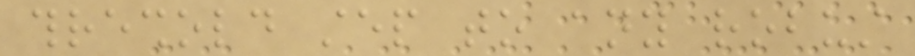threshold step to any robust
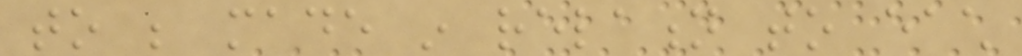to be made in relation to each
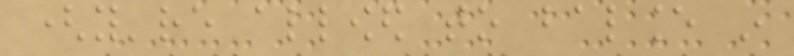(you're allowed to balance in
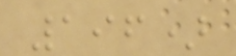196)
